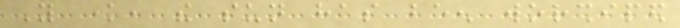You know, the sun has been worshiped
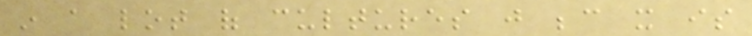in a lot of cultures just because it is
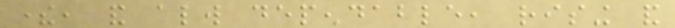there, and always dependable, rising and
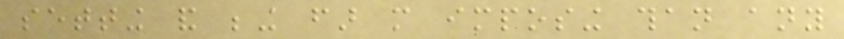setting and being far more imposing than any
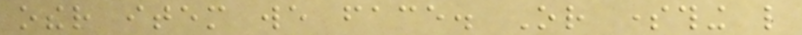other item we face. Or something like
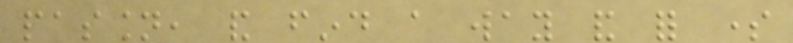passion, and find a way and for some
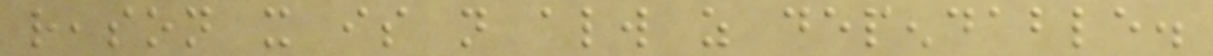reason it is not always as dependable.
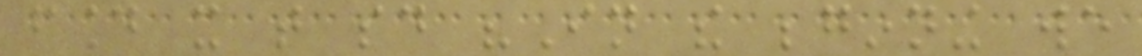found it that said "In the beginning we
